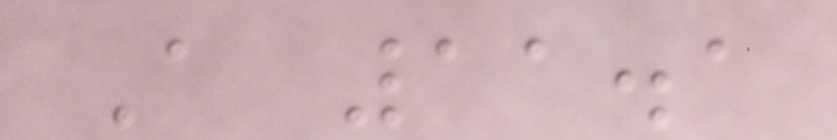A 11.1
